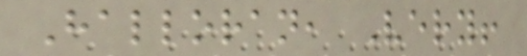Halloran, Very!
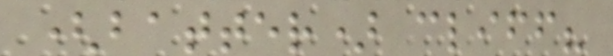(batter) cliff?
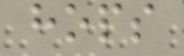hops
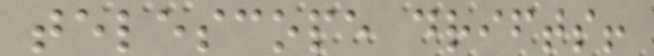telescope drifts!
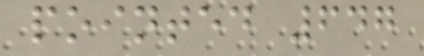pointed 647
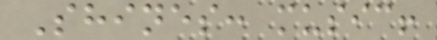Shines: music!
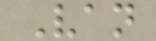Van
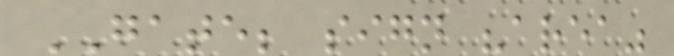GATE; sign "area"
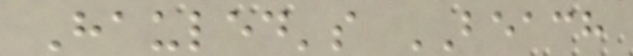Hauled's BEACH
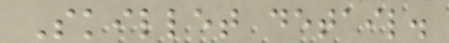Skillet detail.
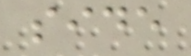side
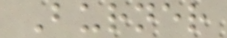Burner
